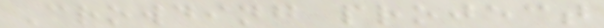Crowding project
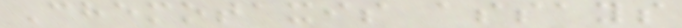Chemotaxis assays
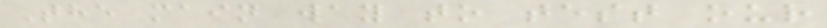The main way to test our
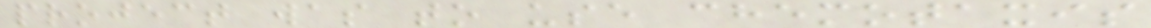project was to use chemotaxis
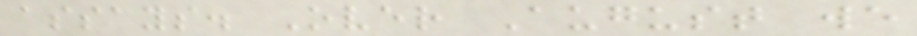assays. Over August we
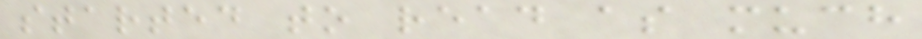started to read as much
